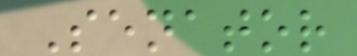Senator
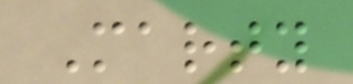Marty
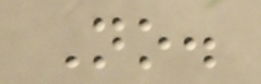No.
